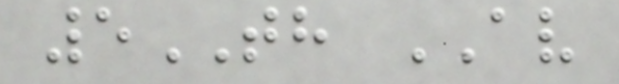5TH AV
